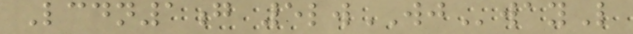Lcdn1g 5lwWJwayL
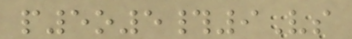p5o5#9Vs
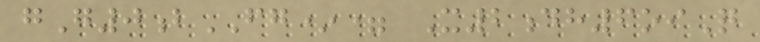gG0bFG*= X2dh6oiQ
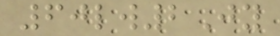60lw2Jy
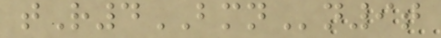tR4BMNn9t
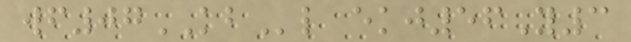wf07KBl ekj56Y3
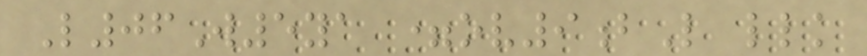L06W5ya =ov9bL llk
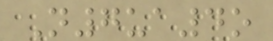N7ua4o
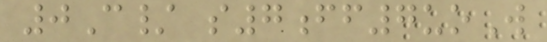0C/ s7ff7uoW
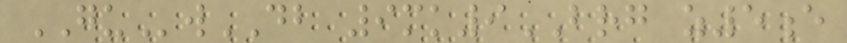GUwDB 9mk9BRG z5e
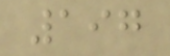197
